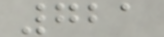721
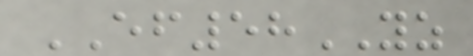EF58YZ
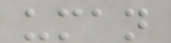uman
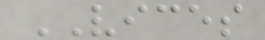VICES
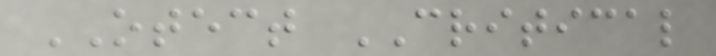OTECT CRITICAL
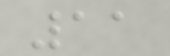11
